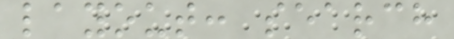layout: search
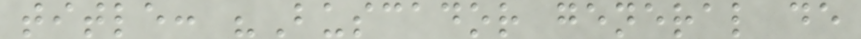title: "Buscador general de
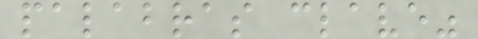palabras clave"
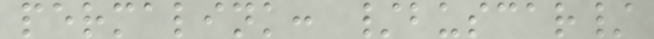permalink: /buscar/
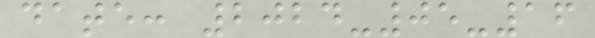date: 2024-05-16
